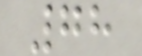78
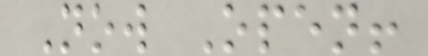Now Open!
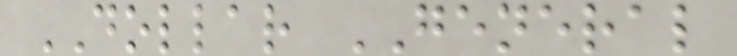DOLLAR GENERAL
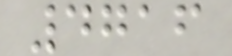4716
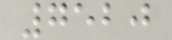7520
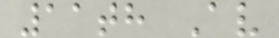11th Av
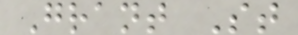Grant St
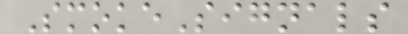SmokeSignals
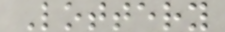Lottery
